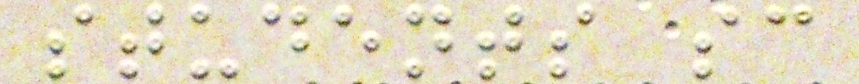students sc
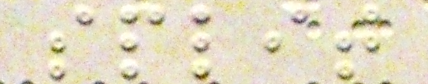split
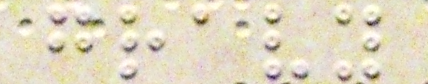gravy
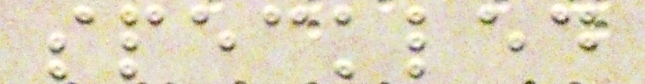speckled
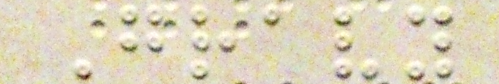Gravy
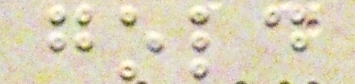gold
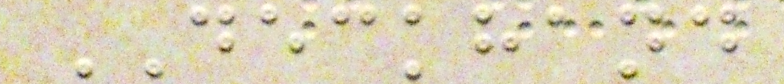DECKHAND
